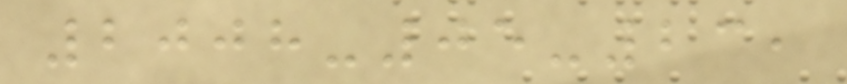2008-05-23,
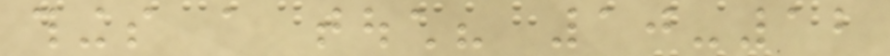things a touch? 10-12
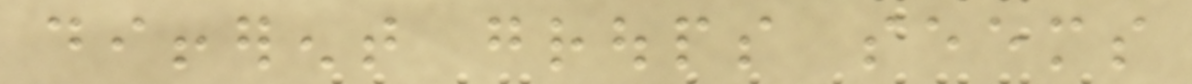different groups seems
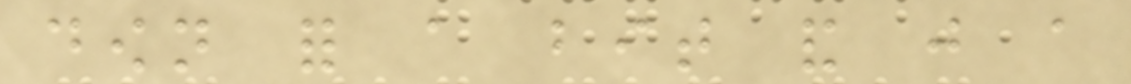down for a bit and just a
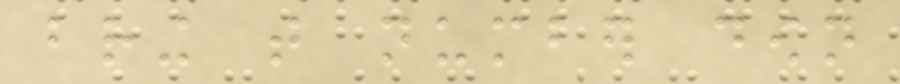bring that number down
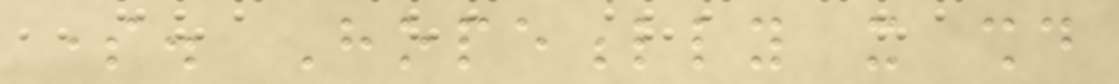some. Hopefully it should
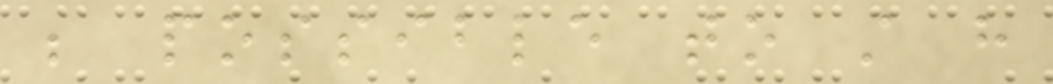be possible to still have
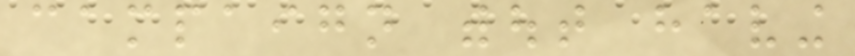campaign without having
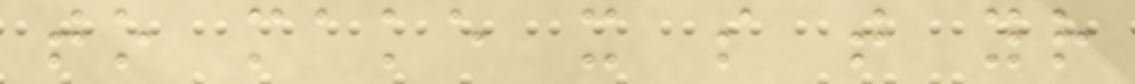to make it so that your
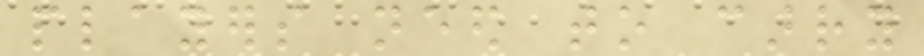players need to carry
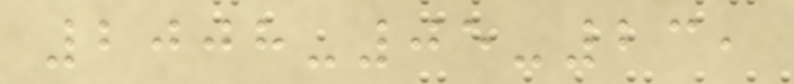2008-05-23,
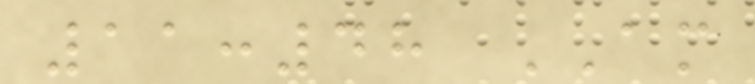11:48 AM
